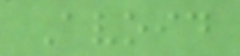Avoid
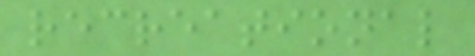recreational
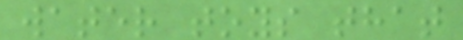water toys that
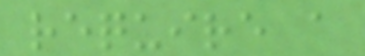require a
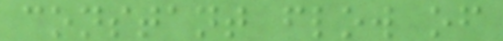constant flow of
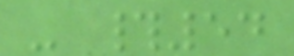- #54
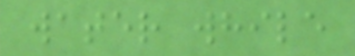water while
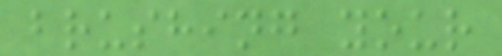brushing your
